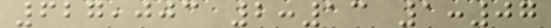627,003 2:13 1:07
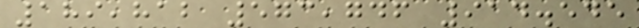189,812 573,746 914.545
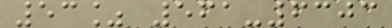53% 561-6303
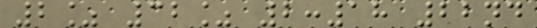2% 32% 2:18 22nd
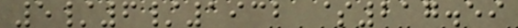5/6/1932 $217.59
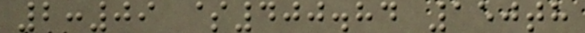2:09 $400.84 150th
